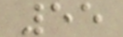55
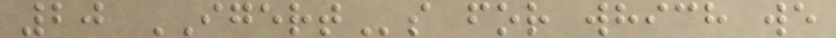20 IGERTs for which we
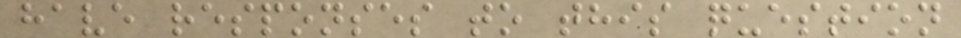have responses to this question
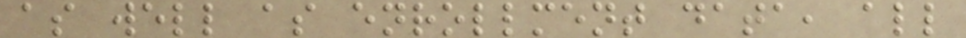as well as enrollment data, all
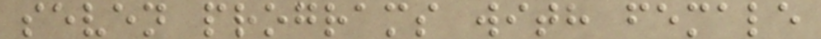seven programs with female
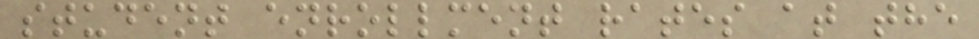student enrollment rates at the
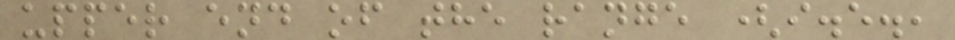upper end of the range (i.e.,
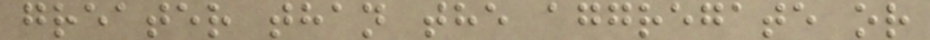greater than the aggregate or
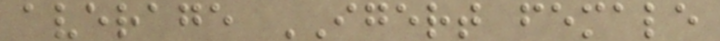average IGERT female
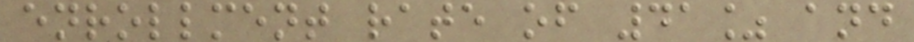enrollment rate of 41% and
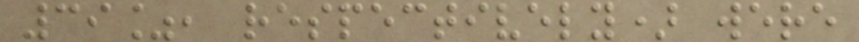39%, respectively) were
